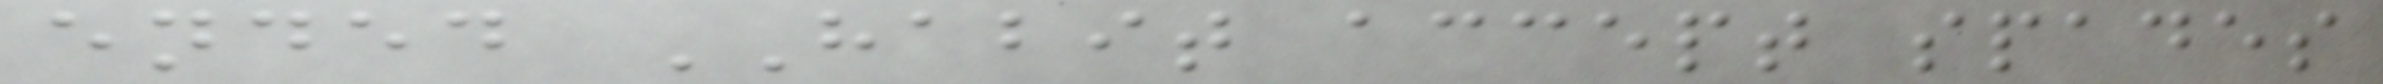ended HABIT accept spades
